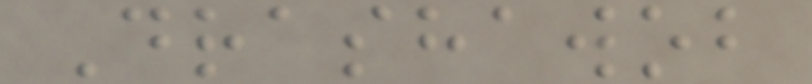Drashawob
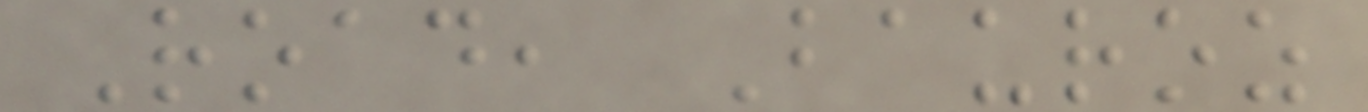Road, Bauroz
